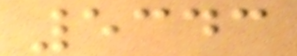5343
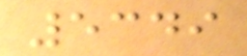5349
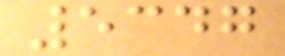5347
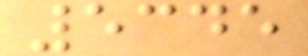5345
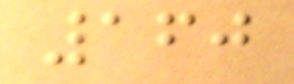160
